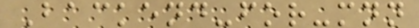Backend-for-mnn
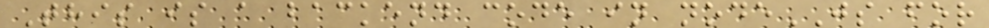This is a backend code in nodeJS for
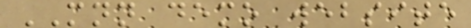MNN demo website
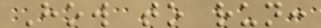How to run:
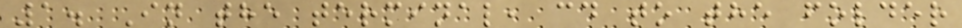1. In the terminal, cd to the folder
